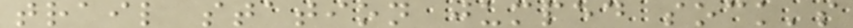trail station jumped sock's
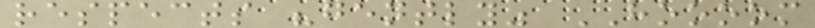respects "gently" HOOOOM
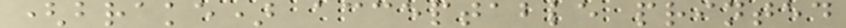(brake) acceptable printed
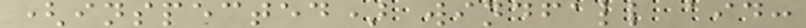(inspected) windfall aid:
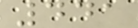441
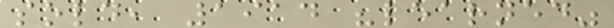sold, 1914 "learned"
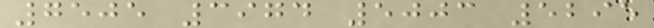7505 3974 5003 5295
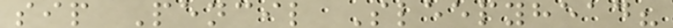sip Pencil Sleepyhead?
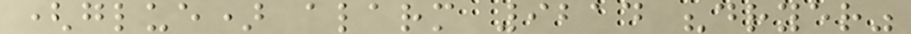(glue) alarm 9214 "dryer"
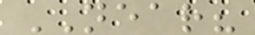NEAR?
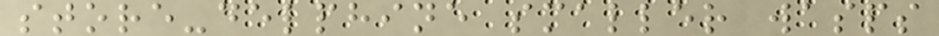store-delphine smaller wasps
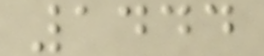1444
